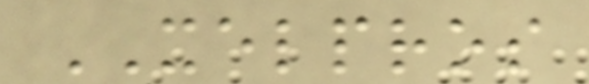XELPROS
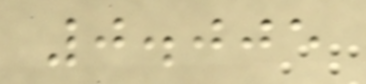0.005
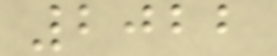2022
